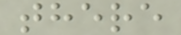there
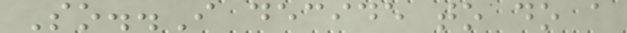So..I decide to do a
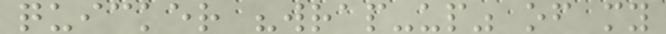quicker "wrap-up" of my
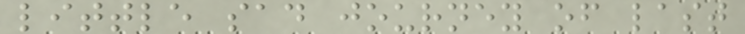little sad journey of last
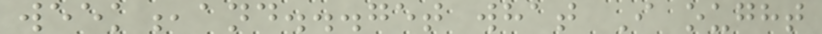week,and...get what I ought
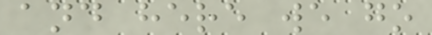and here we go
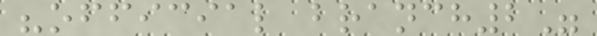"official branch2"
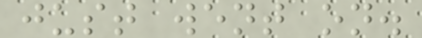just went on.
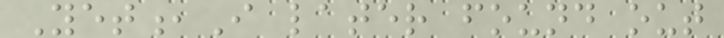Yet,I later found out
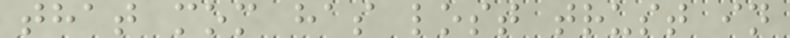that mom has lost trust in
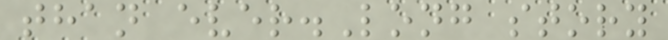than ever.Long story
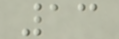13
